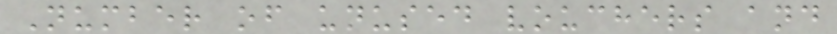Number of unused vouchers and
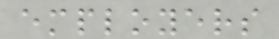employers
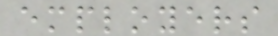employers
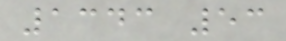1343 53
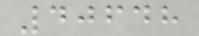40648
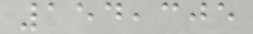154,305
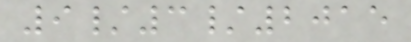9/3/2015
